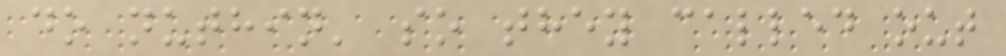do nuthin' so they called out
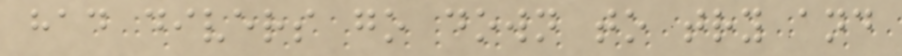had divers go down to try and
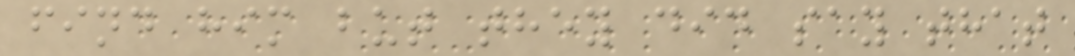find him but they did say that
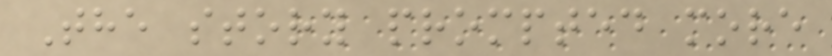The story prompted more
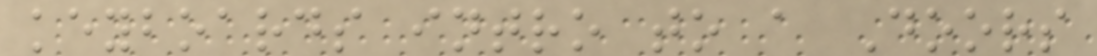keyboards intro to a Doors
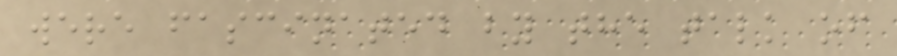were fascinated by the talk of
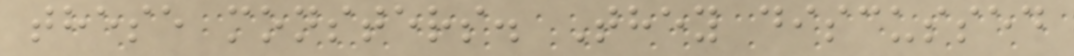these monsters. They discussed
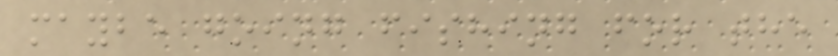maybe going fishing for the
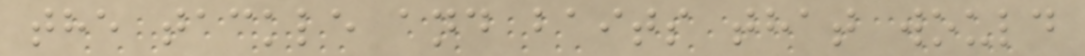the tackle and baits that would
